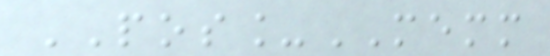POS_MEMM
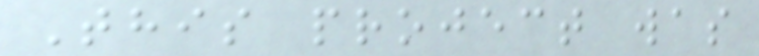This project was
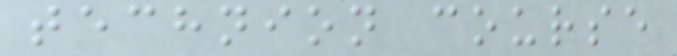technion course
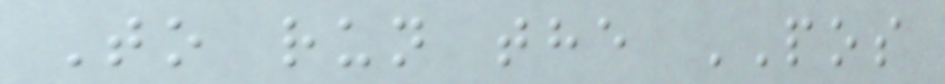To run the POS
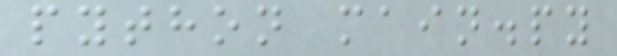python main.py
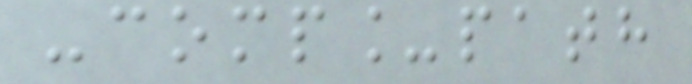-comp_path
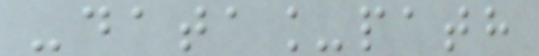-data_path
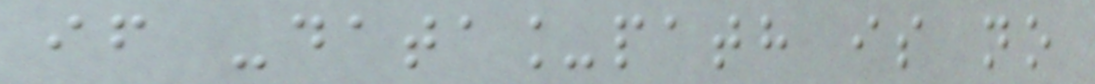if -data_path is no
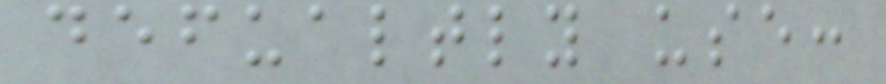defualtly use:
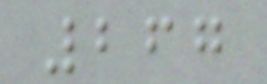267
